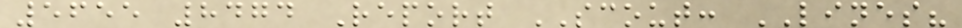5655 8474 Report SCOUT: LINES?
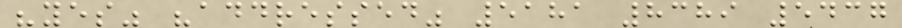"yes" "addressed" 5181 8389 5437
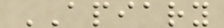APIARY
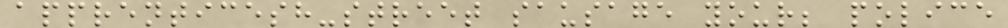apprenticesh-street sausage your; police
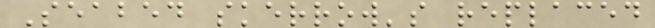Seabed skerrow's replaced
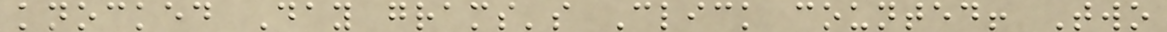knocked Day grams's Click counted! Two
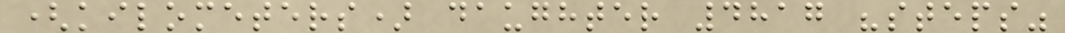(kilometers) daughter 4817 "steps"
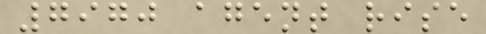7970 agent rise
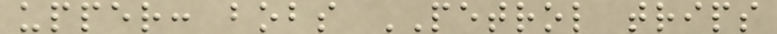upper: bobs PETROL trips
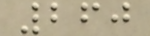260
